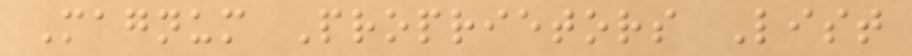Magnum Proprietors List
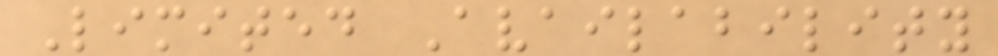Limited Availability
